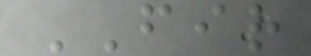FIR
